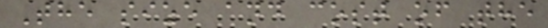The size and cost of the
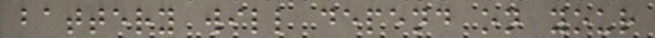battery will depend on your
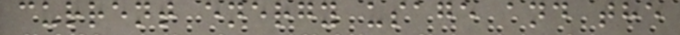current energy usage and the
